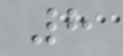8
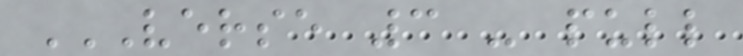VERSE 3 - PULL
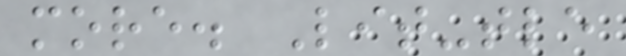more. Lit-tle
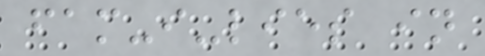fam-i-lies in
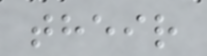their
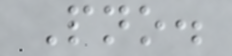Pno.
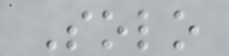Solo
